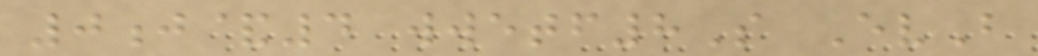0j&4 wwetf8S EvB
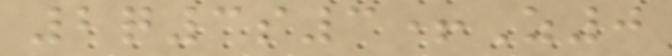2q3s3+Z0
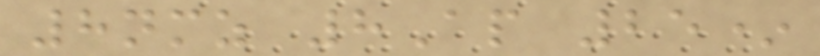8nmz 8Ap 25*
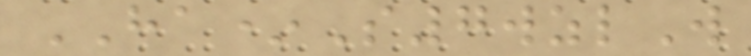HA*S7wzlW
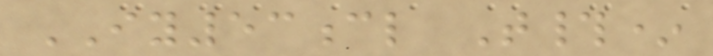IY53cl T#*
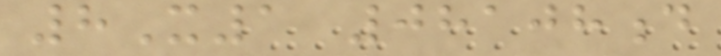8X1 08108d
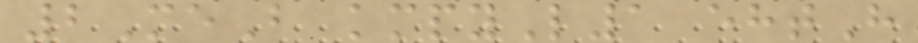2MeB kmpyL1 ehtH
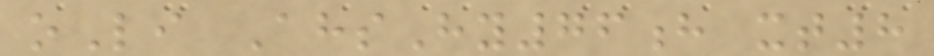oLi AhsHy76h xt8
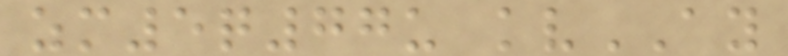zm5q77u kvAY
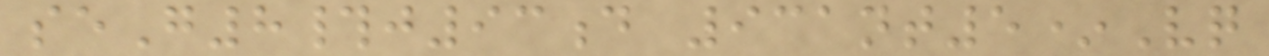seG8#j93d 931nt5*Vq
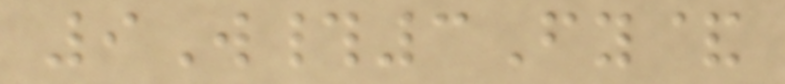9W#3Fy&
